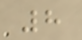8
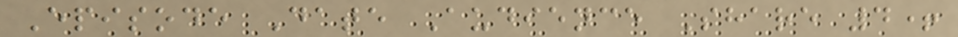Episode Date Audience Share 4+
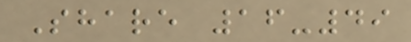Share 16-49
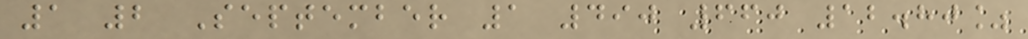1 2 September 1 490 660 12.80%
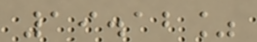19.12%
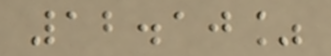12.10%
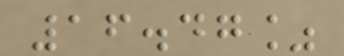16.47%
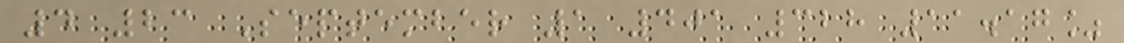4 23 September 1 401 328 11.17%
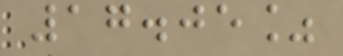17.05%
